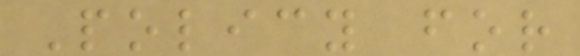Policy for
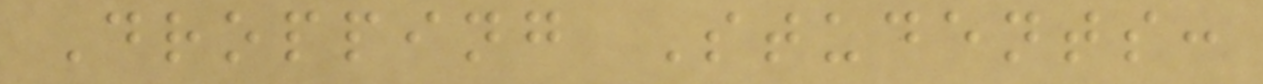Dropping Students:
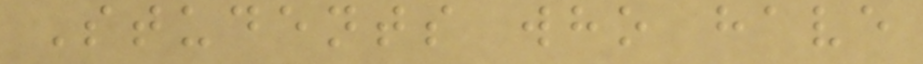Students who have
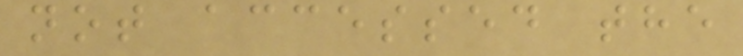not accessed the
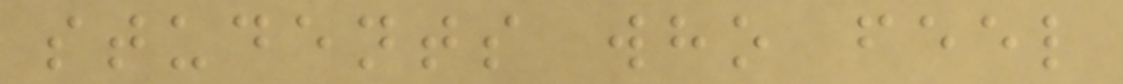students who feel
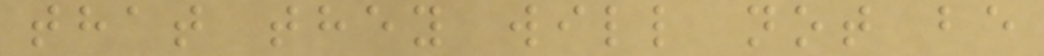that they will not be
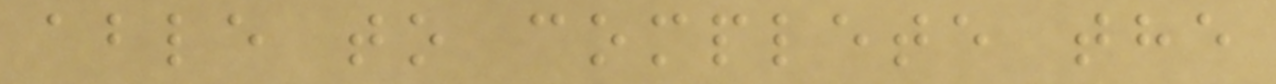able to complete the
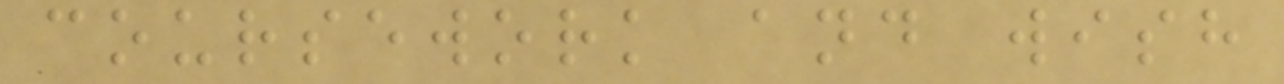coursework and wish
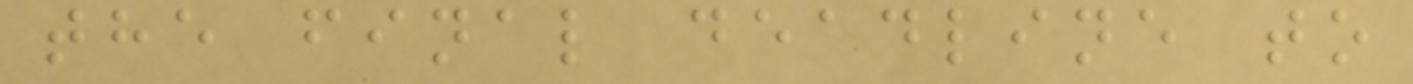the final deadline to
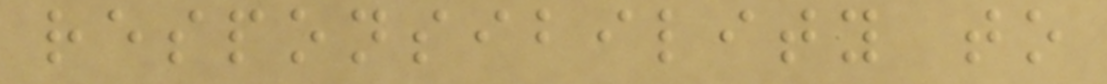responsibility to
